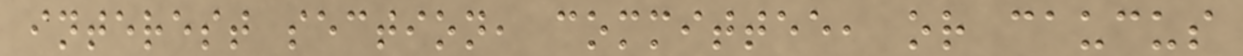interest section, committee, or caucus
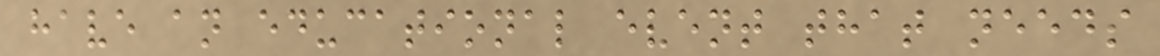have an educational event that needs
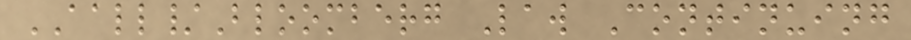AALL/Bloomberg Law Continuing
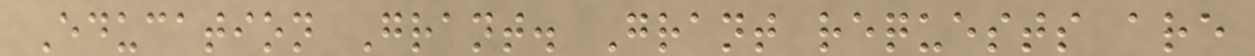Education Grant. Grant requests are
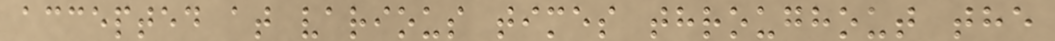accepted at various times throughout the
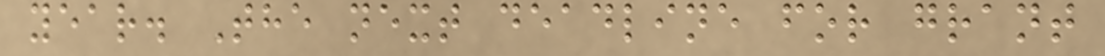year. The next deadline for grant
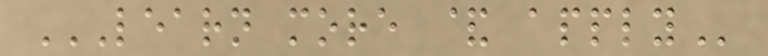LEARN MORE & APPLY
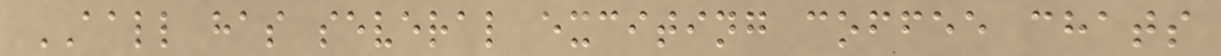AALL has several exciting coffee chats
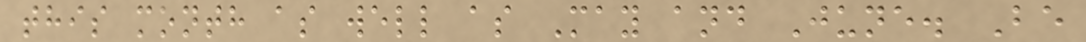this month as well as May and June. Be
